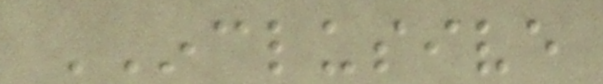INCLUSIVE
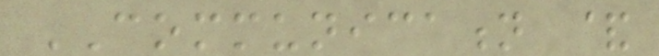COMMUNICATION &
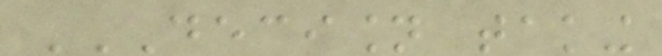DECISION TAKING
